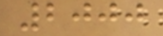2000
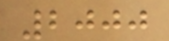2000
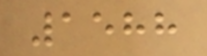1588
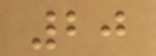20
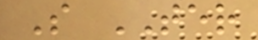S TER
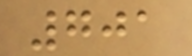701
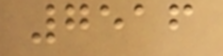7516
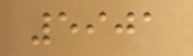5901
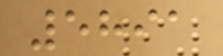5891
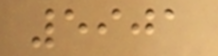5901
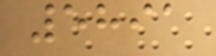5891
